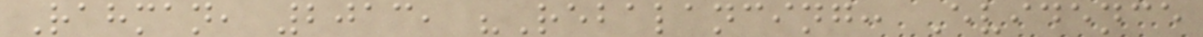Rahman, 2013, "Rebalancing: Evidence
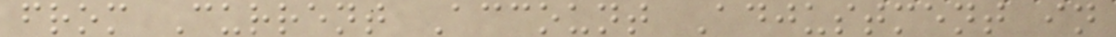from Current Account Adjustment in
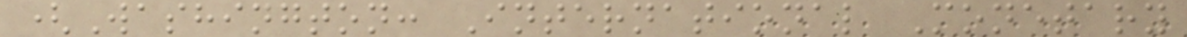(Washington: International Monetary
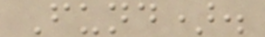Fund).
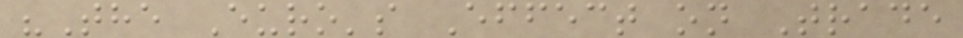"The Euro's Effect on Trade
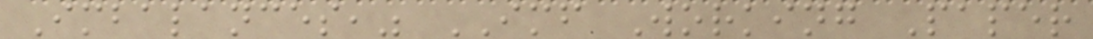Imbalances," IMF Working Paper
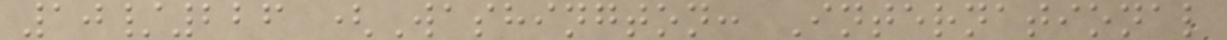10/226 (Washington: International
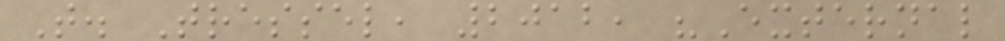T. Tressel, 2012, "External
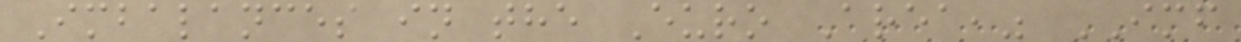Imbalances in the Euro Area," IMF
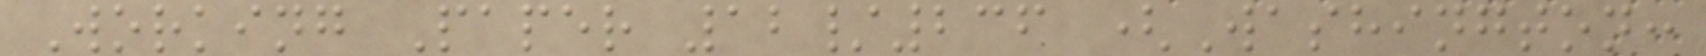Working Paper 12/236 (Washington:
